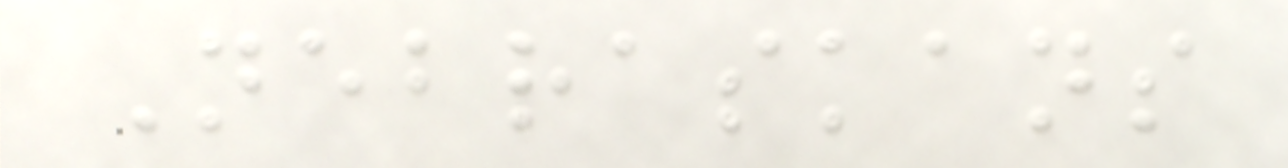Nebraskans
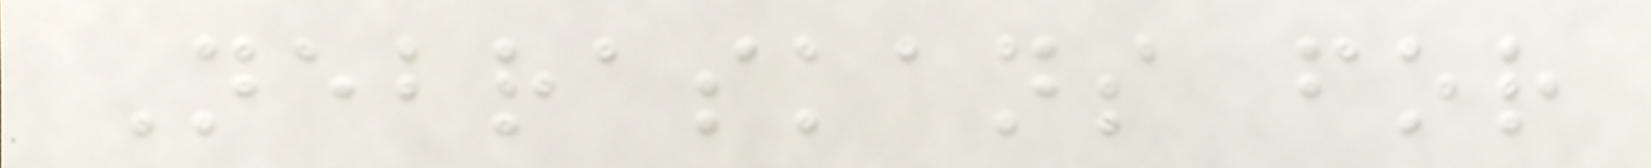Nebraskans for
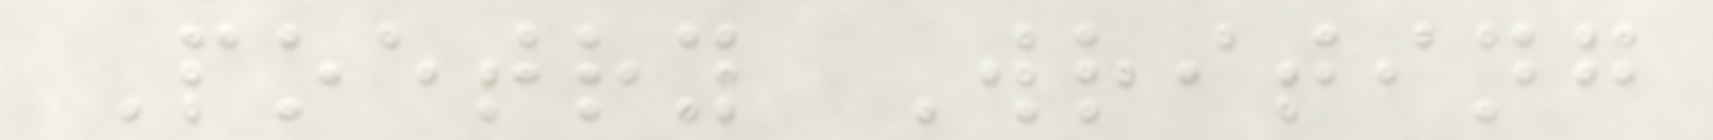Poetry Writing
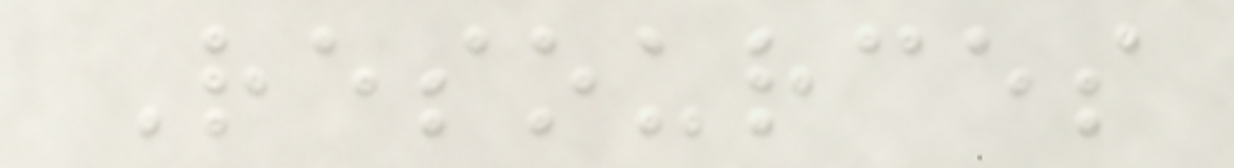Resources
